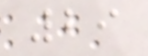29
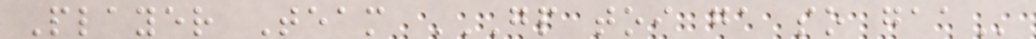Player Team GP TOI GA SO GAA
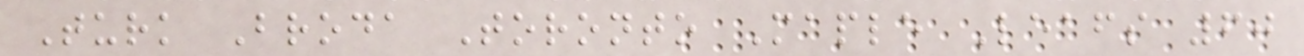Turk Broda Toronto Maple Leafs 60
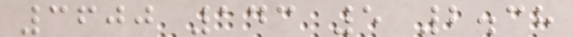3600 143 5 2.38
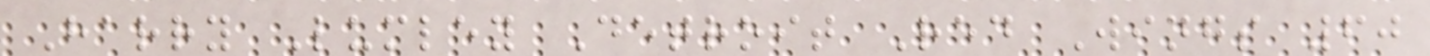Harry Lumley Detroit Red Wings 60
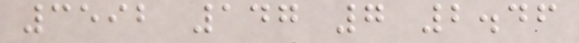3592 147 7 2.46
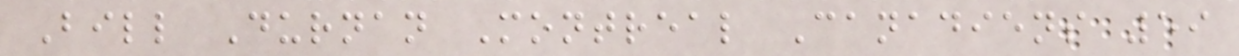Bill Durnan Montreal Canadiens 59
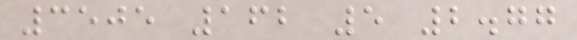3505 162 5 2.77
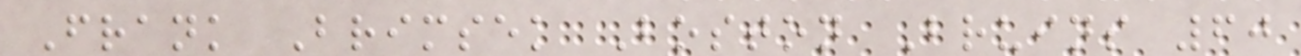Frank Brimsek Boston Bruins 60
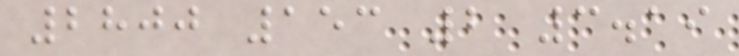2800 153 2 3.19
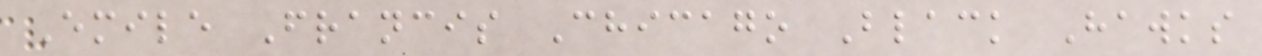Emile Francis Chicago Black Hawks
